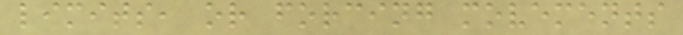limits, or forcing movements
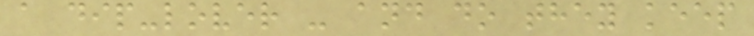a dip-lover - and do they keep
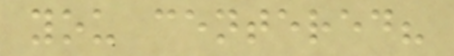you centered?
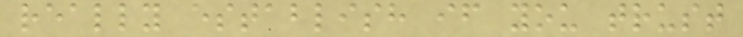really establish if you trust
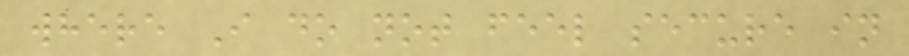where I do not feel secure in
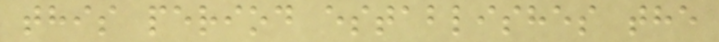this period establishes the
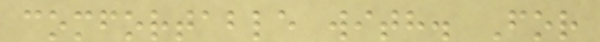comfortable with. For
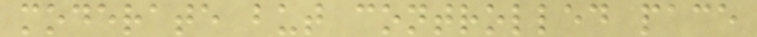moderate but controlled pace
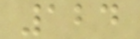124
